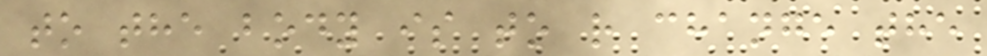to the body is to r change the
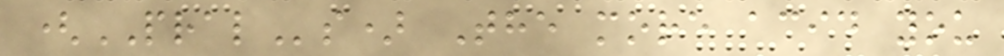(PRALs) The more acid you
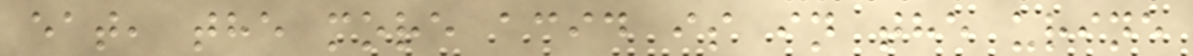eat, the more acid is in the urine
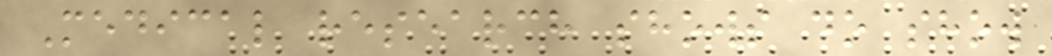Medical research shows do show
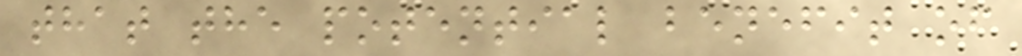that the potential benefit of
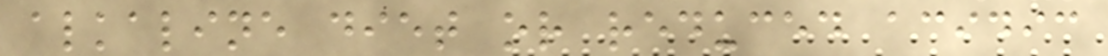alkaline diet or reduced acidic
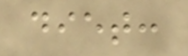diet:
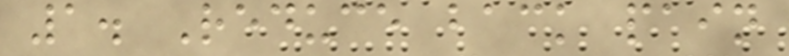1. Reduce back pain
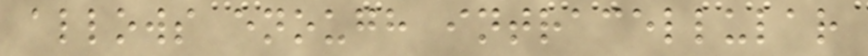allows enough intracellular
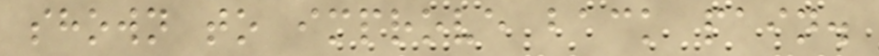shown to improve back pain.
